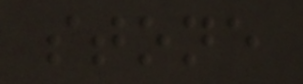stone
